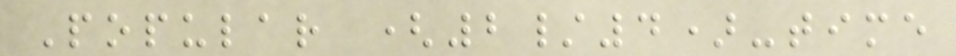Popular (2/4)-time
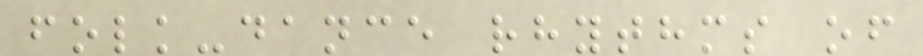folk-dance rhythms of
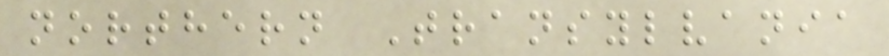northern Transylvania
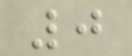0
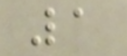1
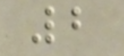2
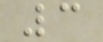3
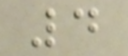4
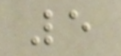5
